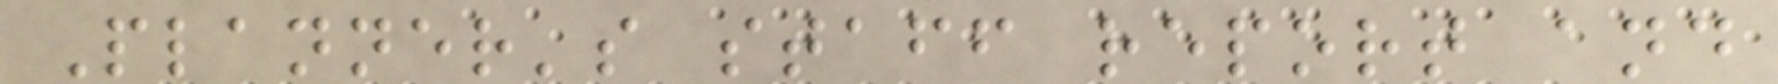Planner's staff report and
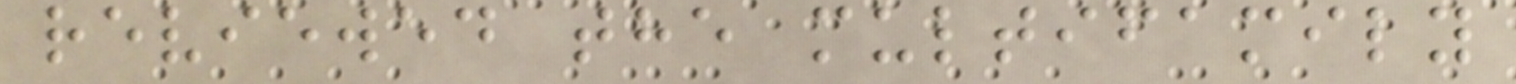reviewed the multifamily
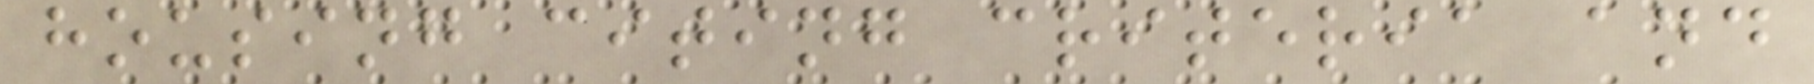housing citing criteria and
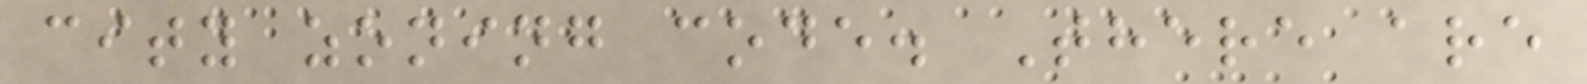city zoning code. There are
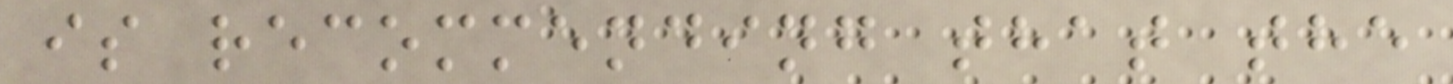is recommending that the
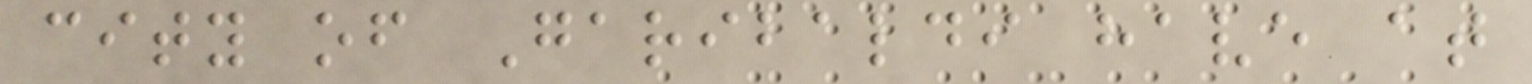city of Garibaldi have at
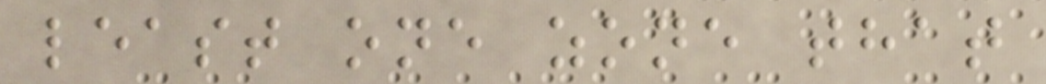least one zone that
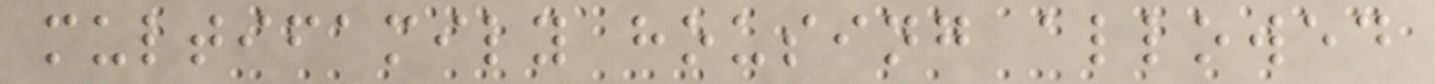multifamily housing allowed
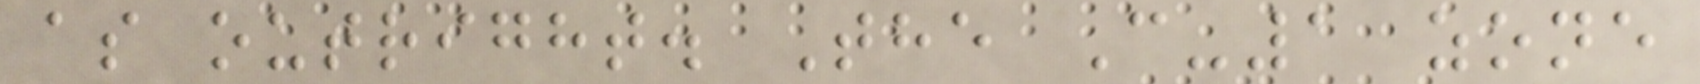as outright. The C-1 zone
